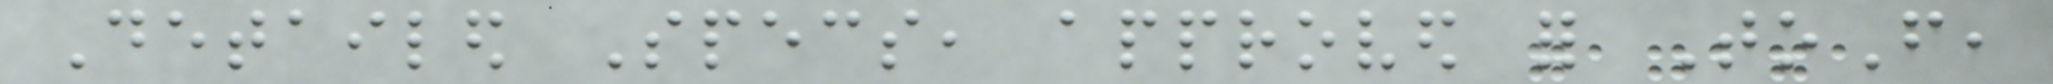Detailed Specs, approved for ToF,
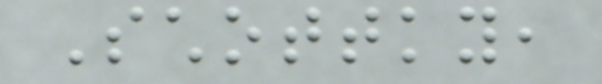Schottky,
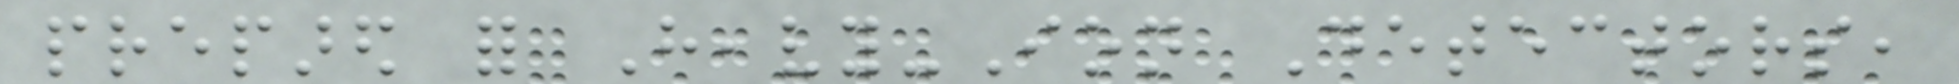prepared for Heavy-Ion Detectors,
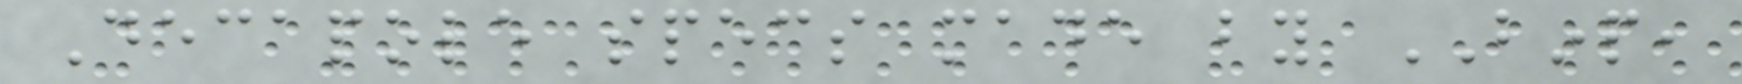Decapole specs made by BINP,
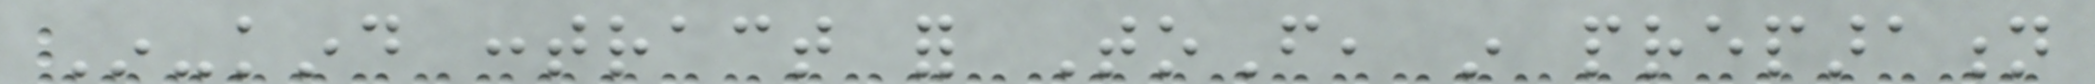In-kind contract for ToF, in preparation
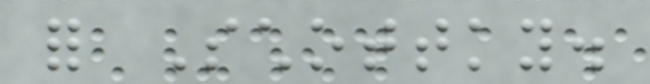for Schottky.
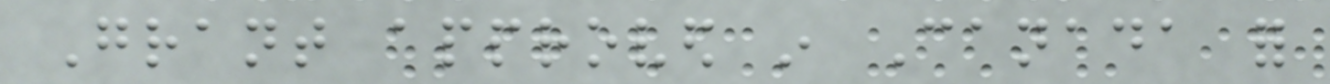Grant approved in Canada for
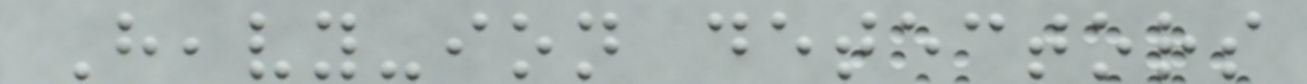Heavy-ion detectors
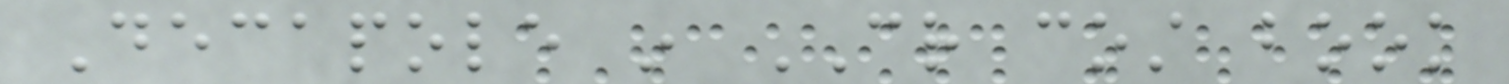Decapole in CR cost book
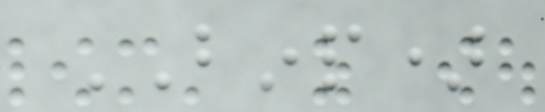BINP)
